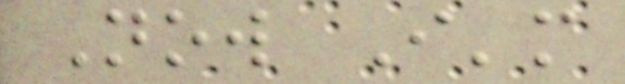Now I'm
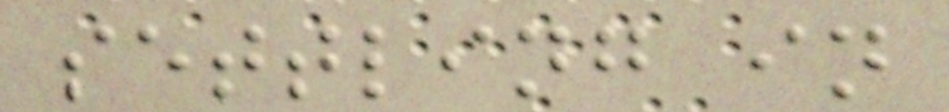settling in
